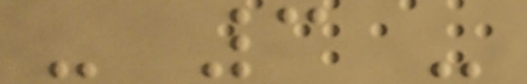- 3 -
